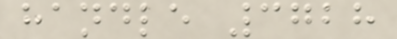handle 3728
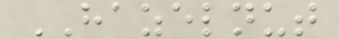HAZELNUT
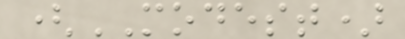(MODEST)
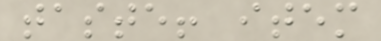taste! item
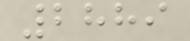2889
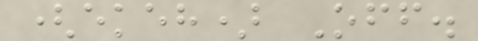(ekeh) Off.
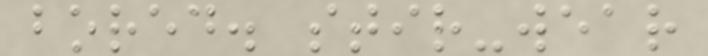bored. stir-wear
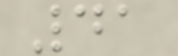41
